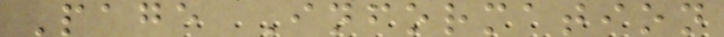Page Information
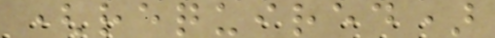(required)
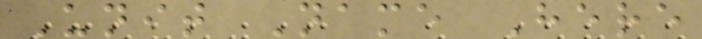Unit Name Here
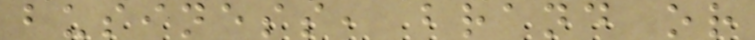business, brand or
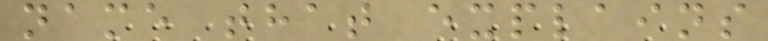name that explains
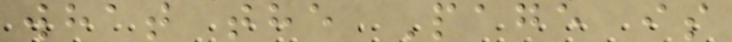what the Page is
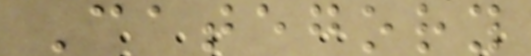Category
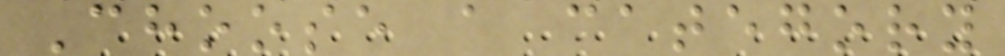Choose a category
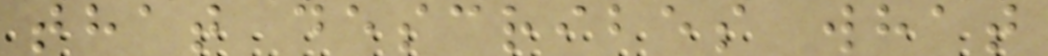that describes what
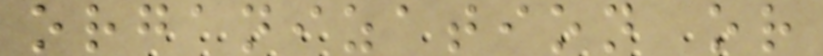organization or
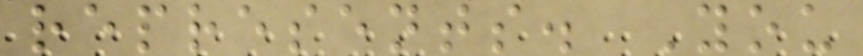represents. You
